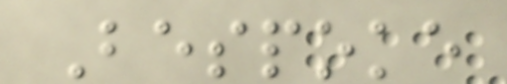Bespoke
